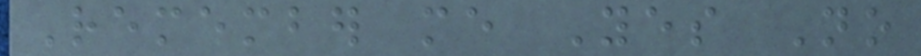Remember me Yes No
